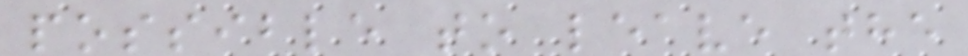possible to leave the
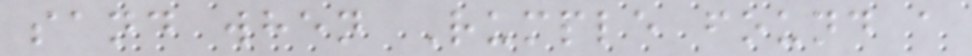sand when Rumple found a
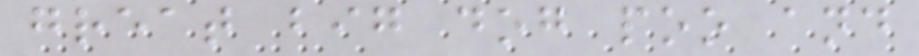great big dog poo and
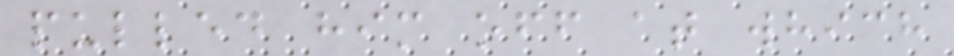pulled him off at which
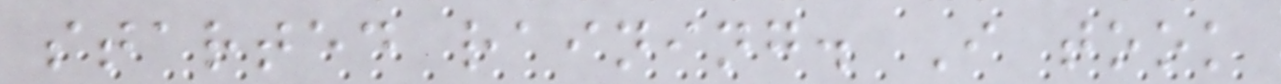started raining. I took
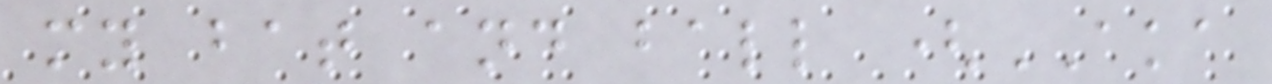my bat and ball (AKA
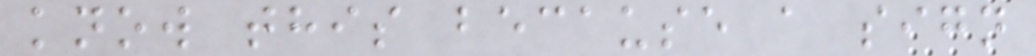know this because a sign
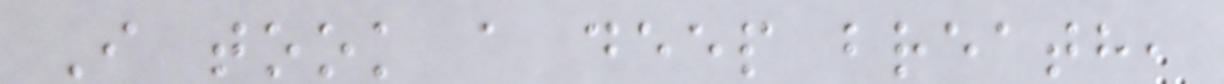I took a deep breath,
